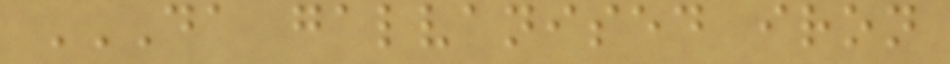DA GALVANISED IRON
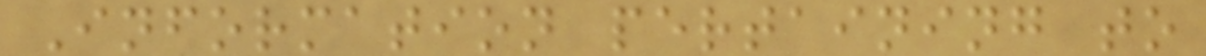Information pertaining to
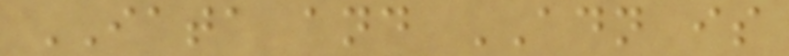IATA and ADN is
